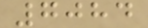7084
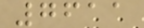7611
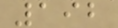192
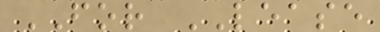FOR LEASE
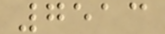7513
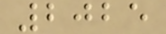2025
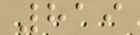819
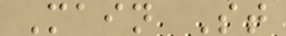Main St
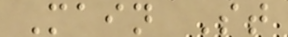Main St
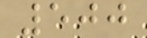500
